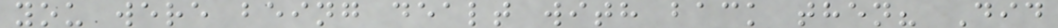you were being dealt with back then? Did
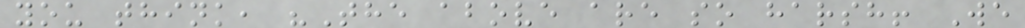you think, "The above are so harsh! We
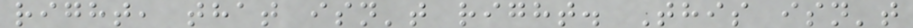right, that isn't right. This isn't
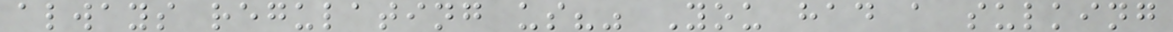always regulating us?" You had a sulking
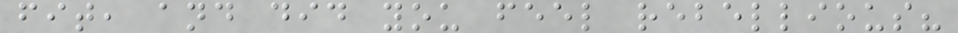fit, and did you feel rebellious?
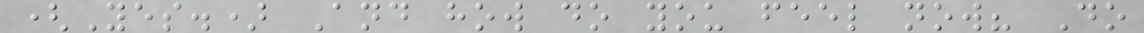(Yes.) And how do you feel now? Do
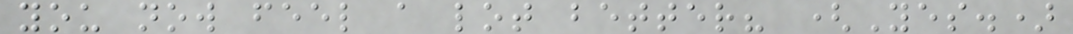you now feel a lot better? (Yes.)
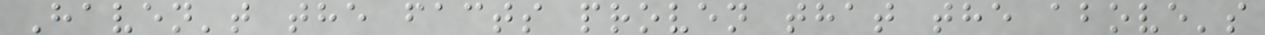Haven't the facts proven that the above's
